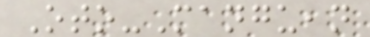Oto-Manguean
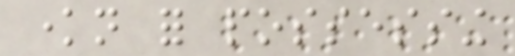known for possessing
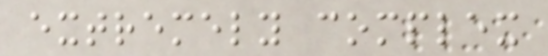extremely complex
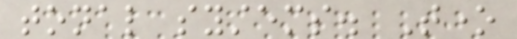tonal systems. Tone
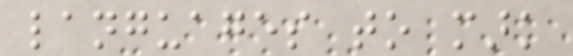languages to mark
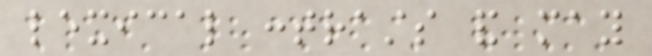lexical contrasts and may
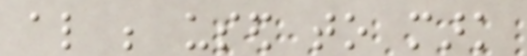also be used to mark
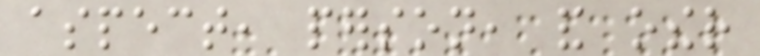aspect, person, and other
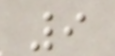9
